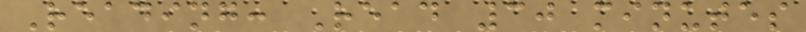Reading: Read 30 minutes
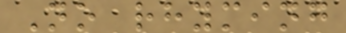No rhyming
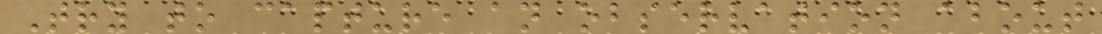Try to capture an observation about
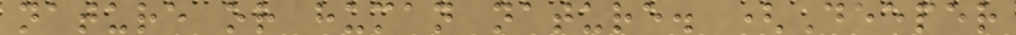nature or human nature. (Deeper
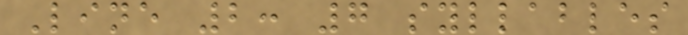Line 2: 7 syllables
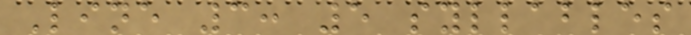Line 3: 5 syllables
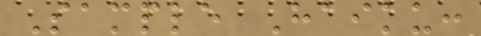Sample Haiku:
